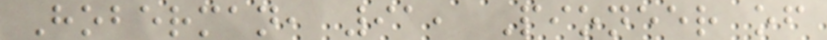Hoberman, 91, Pioneer of
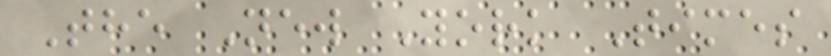The New York Times
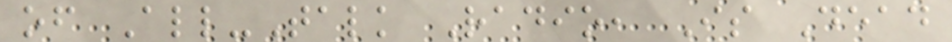of All-Talk Radio, Is Dead
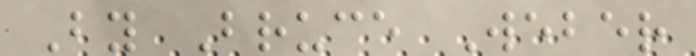By Bruce Weber
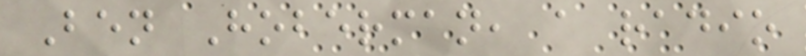Ben Hoberman, a radio
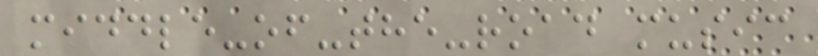middle-of-the-road music
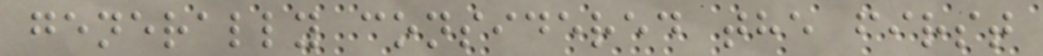generally considered the first
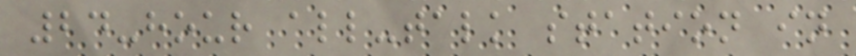24-hour all-talk station in
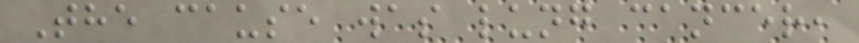The cause was lung cancer,
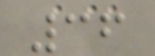36
